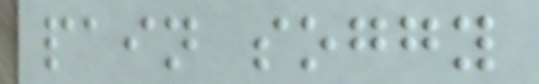pain soggy
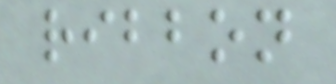ribbon
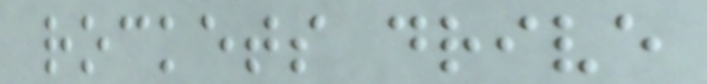rockets drive
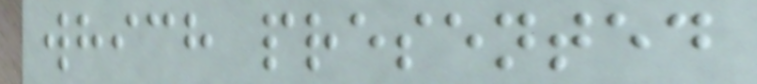which presented
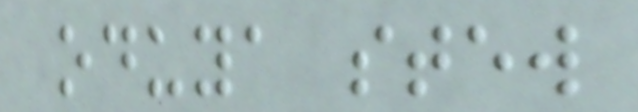oduya stew
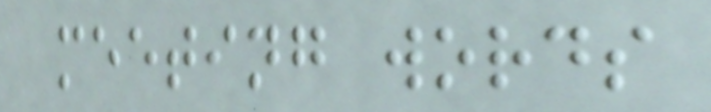meeting words
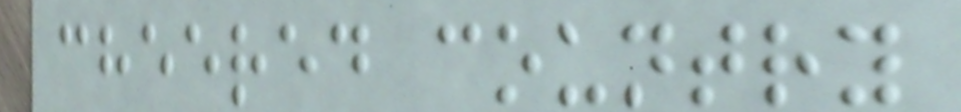cheered country
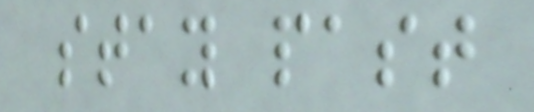stay past
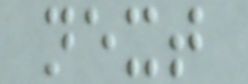next
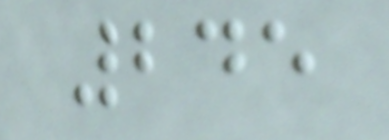245
